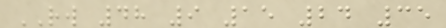RW 48 9 15 24 35
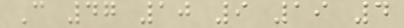C 47 10 9 19 4
